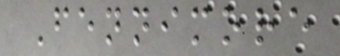Fennimore
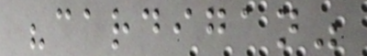"cardigan"
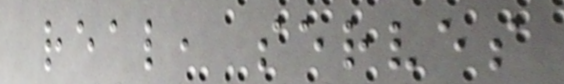real, serves
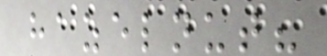hazelnut?
